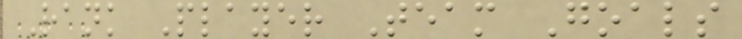Rank Player Team Goals
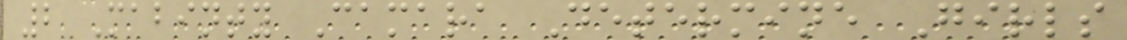2 Mabinty Camara Determine Girls
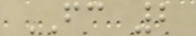FC 2
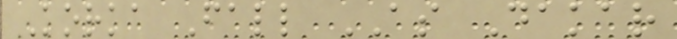Korka Fall AS Dakar
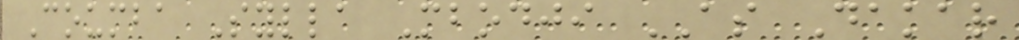Coumba Sylla Mbodji AS Dakar
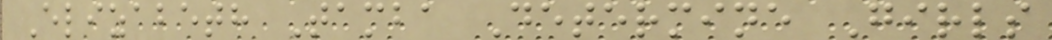Elizabeth Tamba Determine Girls
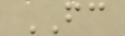FC
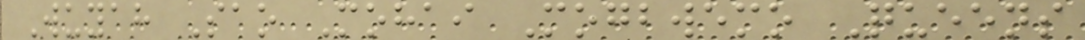Wuyah Sao Mohai Mogbwemo Queens
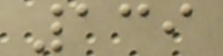139
